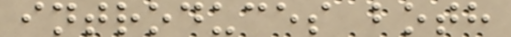introduces both
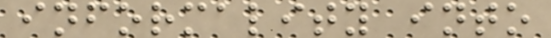informality into
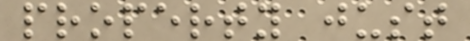property just
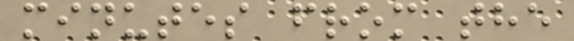minutes from the
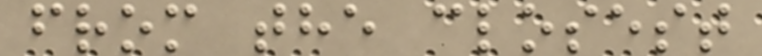from the closest
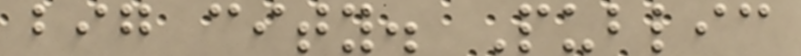big city. Public
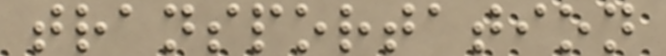transportation
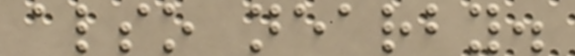also nearby.
